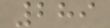289
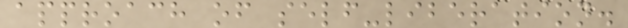approach of self-liberation.
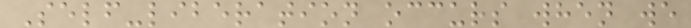Self-liberation occurs when we
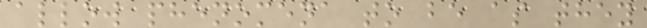allow phenomena to be as they
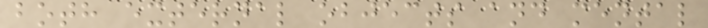both external objects and mental
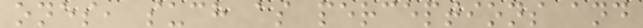ones, such as perceptions and
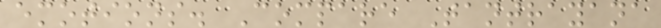emotions. Compare Tantrayana
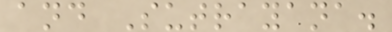and Sutrayana.
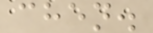chen.
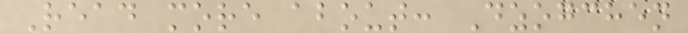Read more about: Dzogchen
